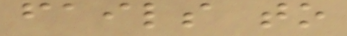fails to
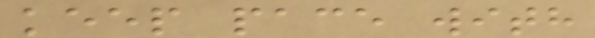keep pace with
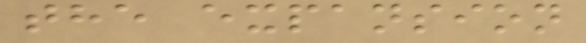the expansion
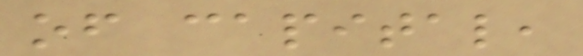of capital,
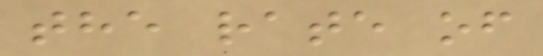the rate of
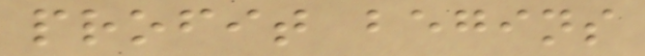profit begins
